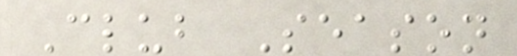Club Season
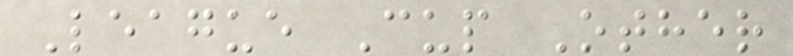League Cup Other
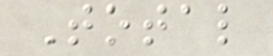Total
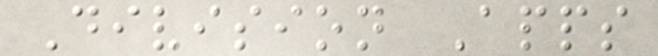Division Apps
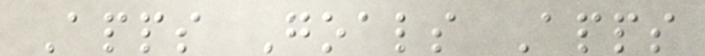Apps Goals Apps
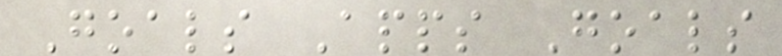Goals Apps Goals
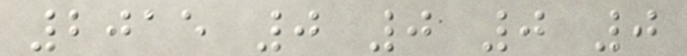2015 0 0 0 0
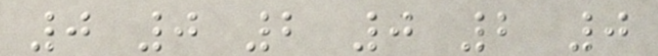0 0 2 0 2 0
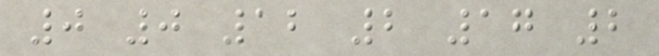0 0 12 2 17 2
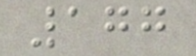177
